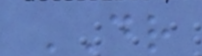DR
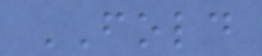FOLD
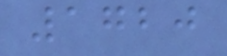1720
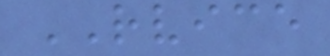RVICE
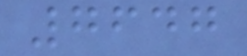7647
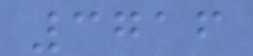3716
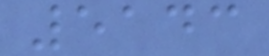5143
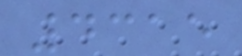4315
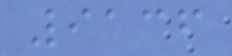9136
